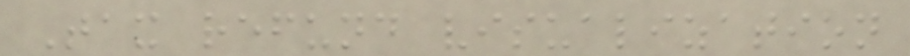Tax refund visualization
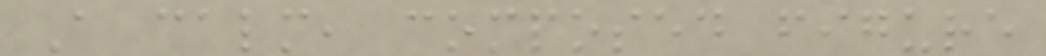A calm, composed figure
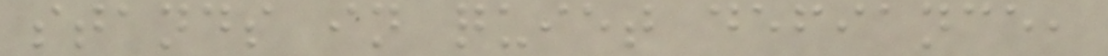stands in quiet defiance,
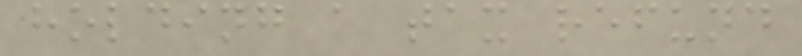holding a tax refund
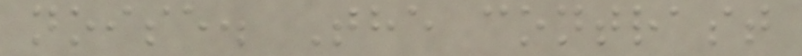noise. The contrast
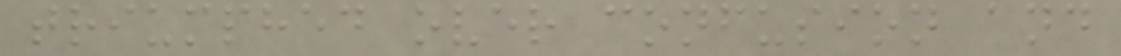triumphed over confusion and
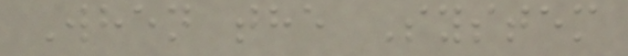When the System
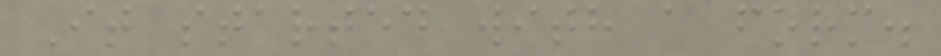It started with a form.
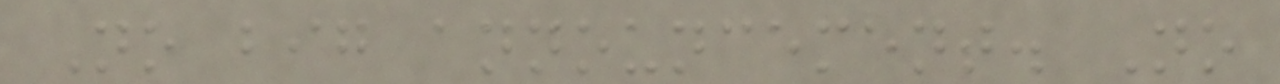No big announcement. No
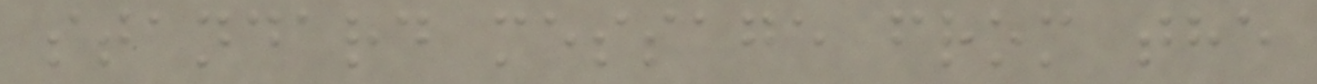standard message from the
